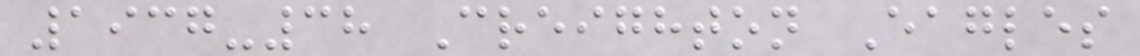1937-38 Creighton Eagles
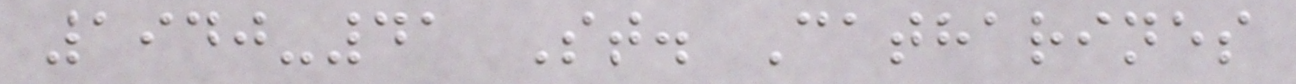1940-41 St. Catharines
